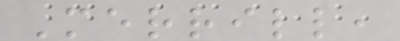Merrill,
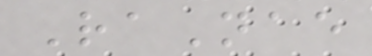RaNae
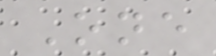One
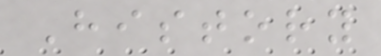History
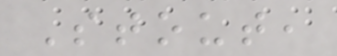Stout,
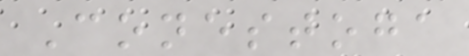Conestoga
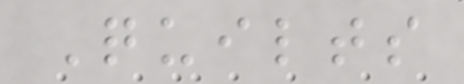Quilts
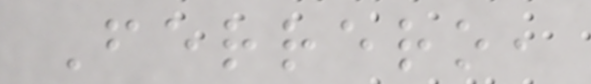Ferrero,
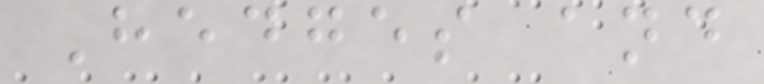Hedges and
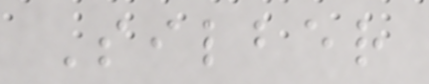Silber
